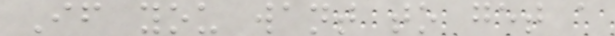If you want to get a
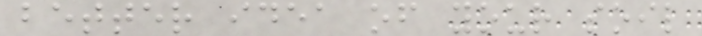better idea of your soil
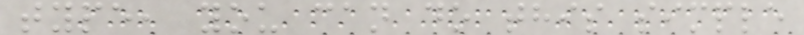type, you can do this simple
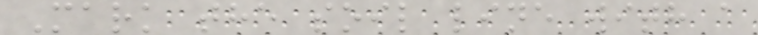Mark the soil line with a
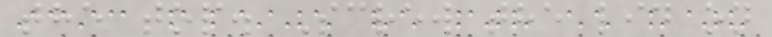the top. Screw the lid on
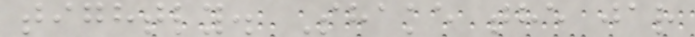tightly. Shake the jar
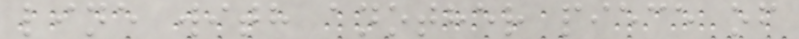line with another piece of
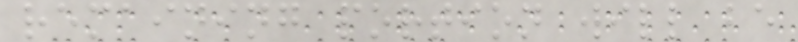remaining portion will be
